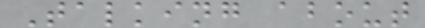Talking about
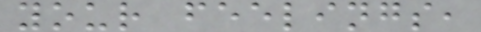your feelings,
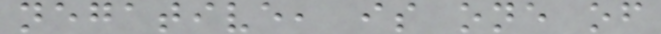negative, is one of
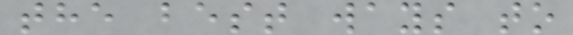the best ways to
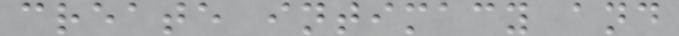create intimacy and
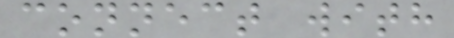connect with
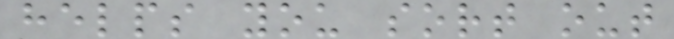helps you sort out
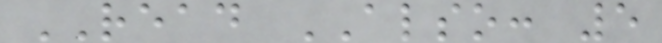READ ALSO: 5
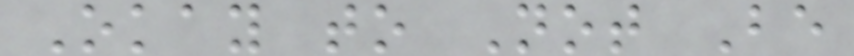Okay to Not Be
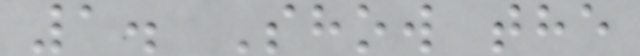1. Show the
